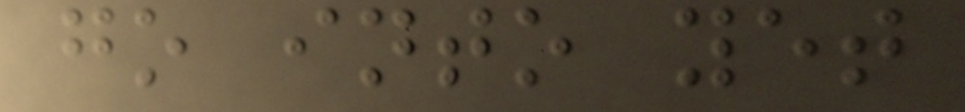go into yet
